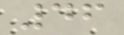46
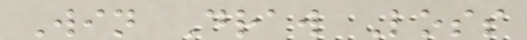Win Draw Loss
